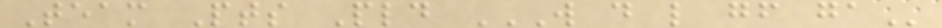Team Pts Pld W D L GF GA
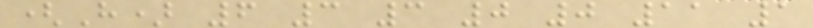(H) 6 3 3 0 0 11 1
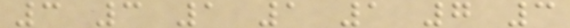3 3 1 1 1 7 3
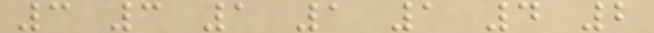3 3 1 1 1 4 2
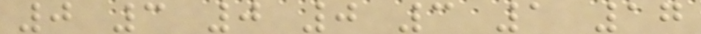0 3 0 0 3 1 17
